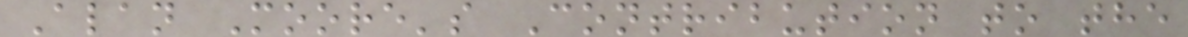Alan Moore's Contribution to the
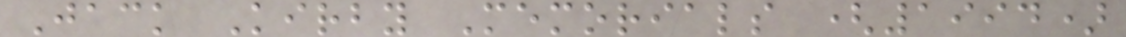Jack Kirby Memorials (1994)
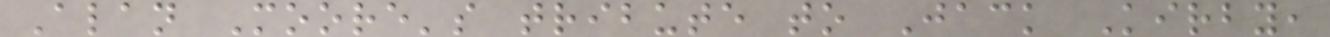Alan Moore's tribute to Jack Kirby,
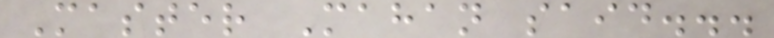Master Mahan said...
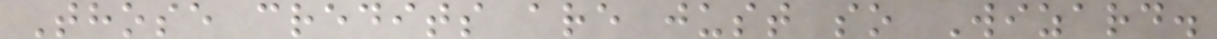Those credits are just so Wizard.
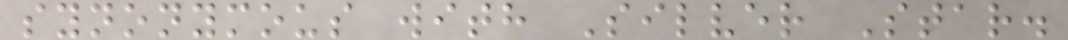synonymous with Silver Star.
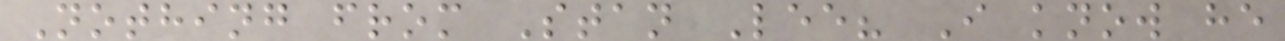Nothing from Stan Lee? I know he
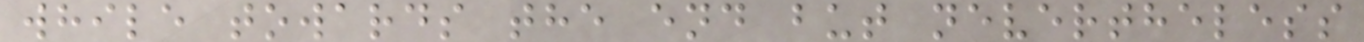while towards the end but nevertheless
